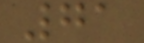71
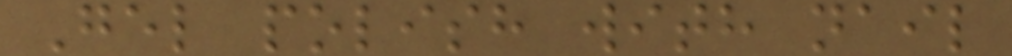Gel polish with nail
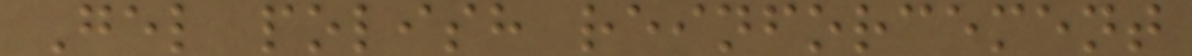Gel polish reinforcement
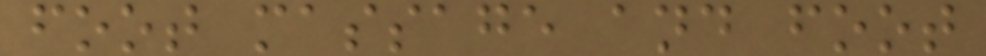foot massage and foot
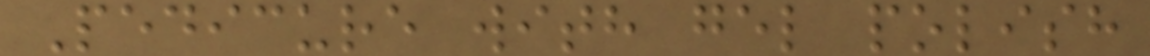Pedicure with gel polish
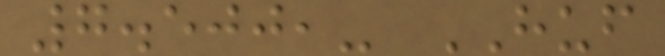7.500,- HUF
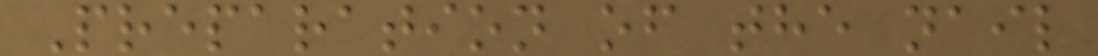Preparation of the nail
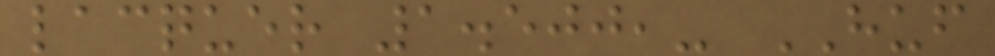lacquer 1.500,- HUF
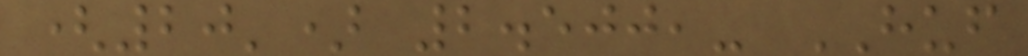(20') 2.500,- HUF
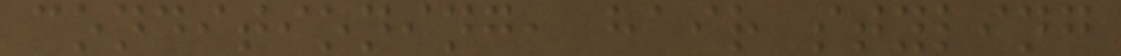conditioning, hair styling
